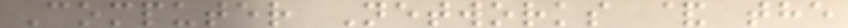Computer Networks & the
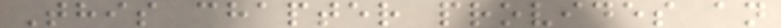This chapter provides an
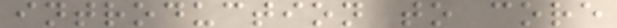introduction to core
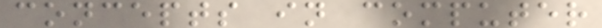concepts in computer
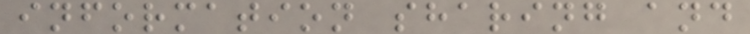information sharing and
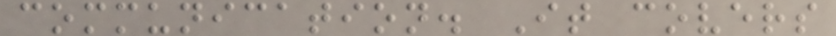communication. It covers
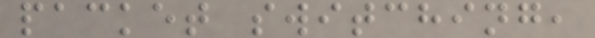packet switching,
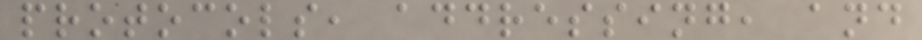protocols, addressing, and
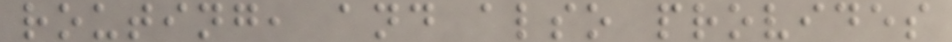routing, and also provides
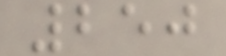250
